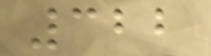322
